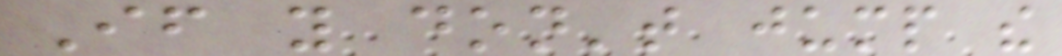If you don't jump the
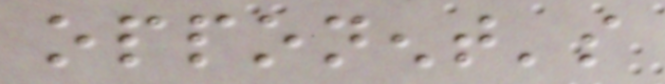opponent's
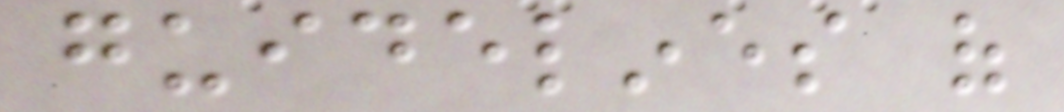guidelines of
